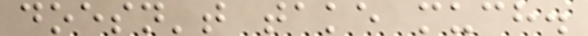doesn't take much.
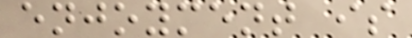enjoyment is
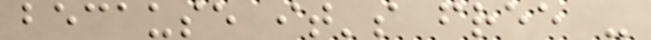because it's free -
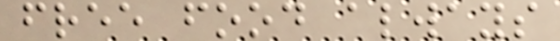free food always
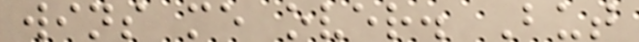wins me over. But
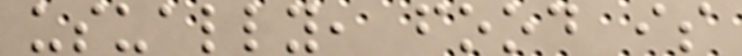usually, food is
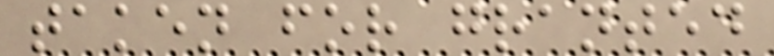taken for granted
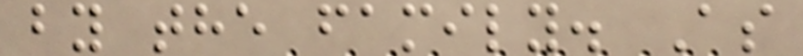by the family. As
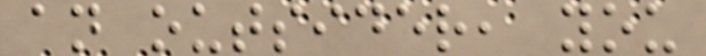an outsider, you
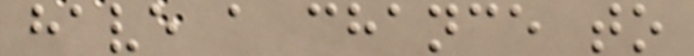have a chance to
